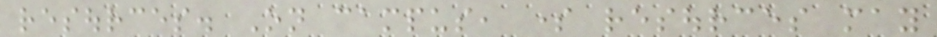resources. On campus, some resources may
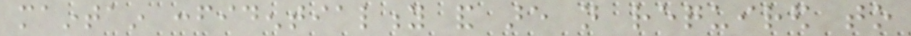maintain confidentiality and are not required to
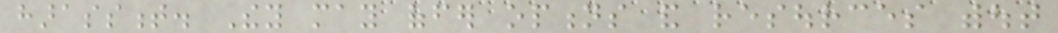harassment. They may offer options and resources without
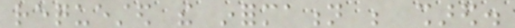requested the information be shared.
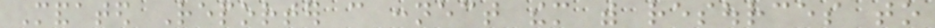Mandated Reporter can connect them with resources to
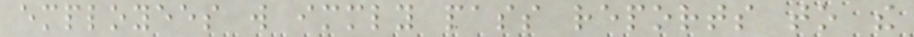employees will immediately pass reports to the
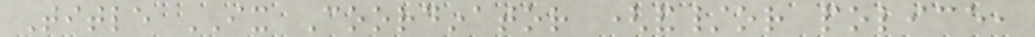Title IX Coordinator (and/or police,
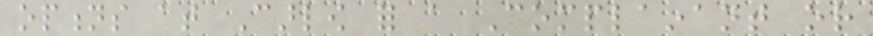options at Carlow for a Complainant or
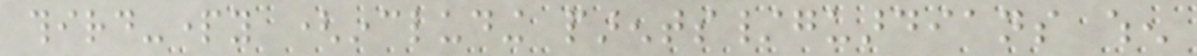third-party (including parents/guardians when
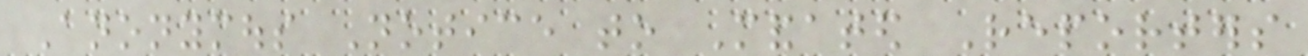Anonymous Notice to Mandated Reporters
